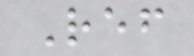Ref
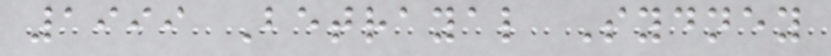1999 Betrayal Sydney
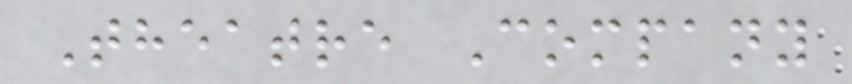Theatre Company
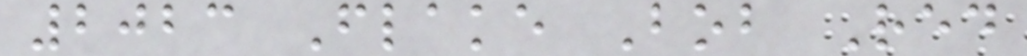2023 Flake Bob Red
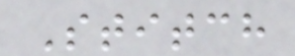Stitch
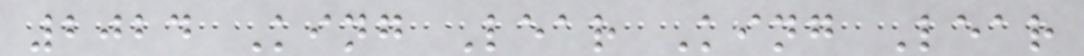2024 King Lear King Lear
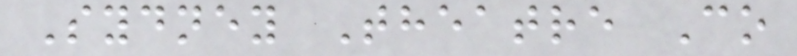Sydney Theatre Co
